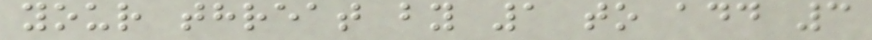your threat by 1 to add 3
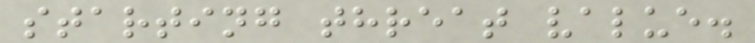starting threat value.
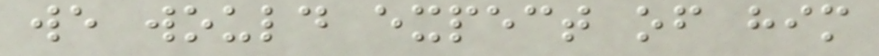we would expect of him
